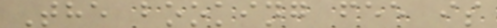The booking fee is
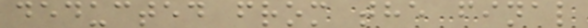deducted from the final
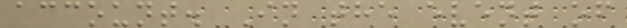account. In the event of
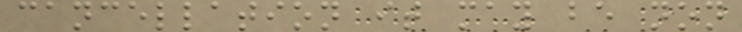cancellation it may be non
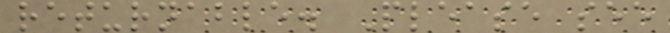returnable. Please see
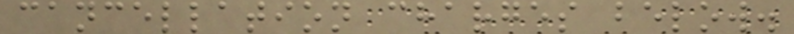cancellation charges below.
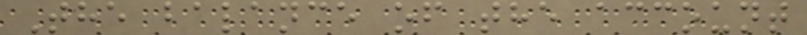The balance of the account
